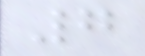7
